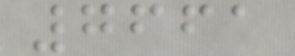7661
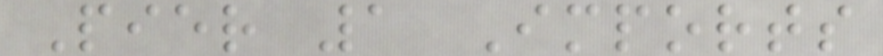Pier 1 Imports
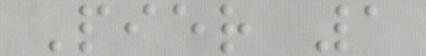Pier 1
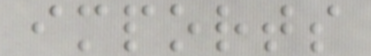imports
